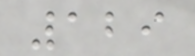129
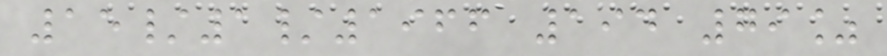15/1/1966 194 79%
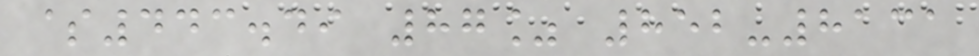$443.49 87% 852-8131
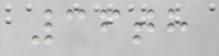36th
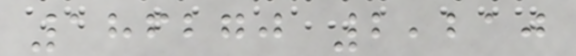186270 2,210
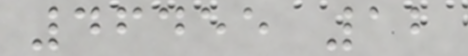46455 12
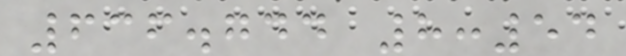636.744 8:54
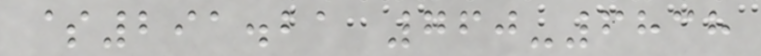$291.21 760-6838
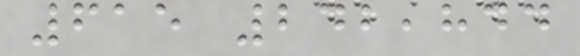615 242,844
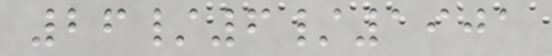26/6/1901
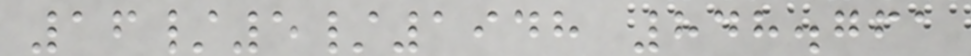16/5/1948 848.761
